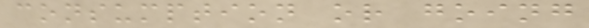consumption or going
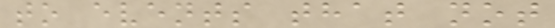to events that not
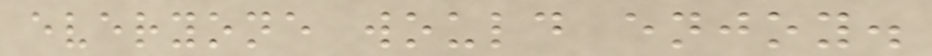everyone would enjoy.
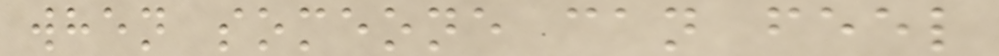when someone can feel
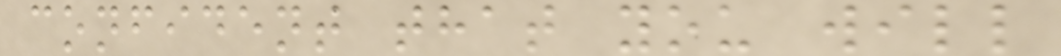confident that you will
